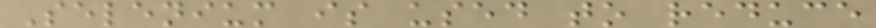Selenium is used to reduce
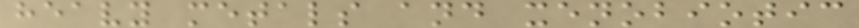heavy metals and xenobiotic
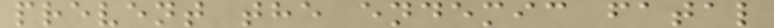prevent the endemic fatal
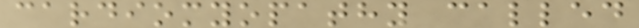cardiomyopathy called
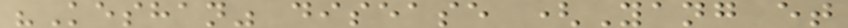"Keshan" disease (Yang et
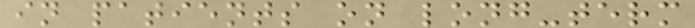in patients on long-term
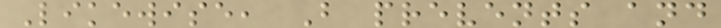Likewise, B prevents and
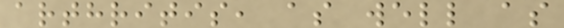arthritis, as well as
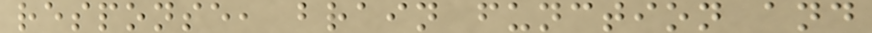response, brain function and
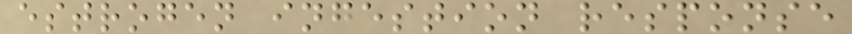estrogen ingestion response
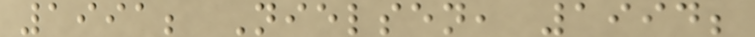1991; Nielsen, 1994;
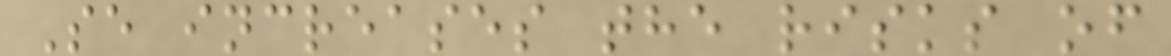Se increases the risks of
